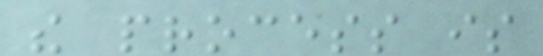the process is
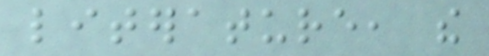literature, the
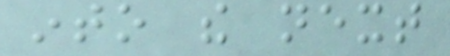into the next
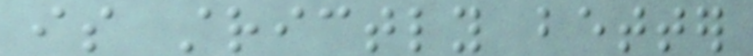is strictly better
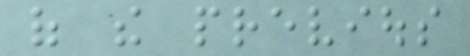of the previous
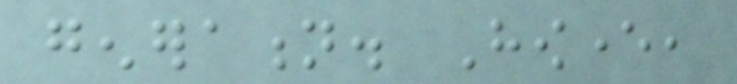generation. However,
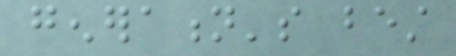generation's best
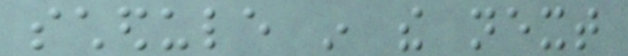schedule in the next
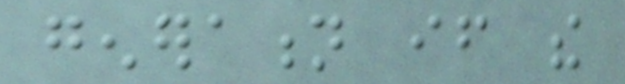generation if the
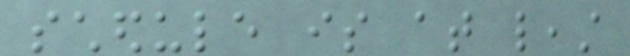schedule is at least
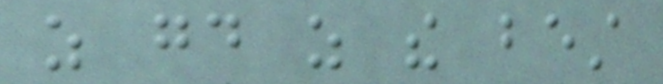as good as the best
